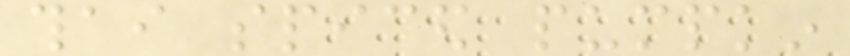thai spiced pumpkin
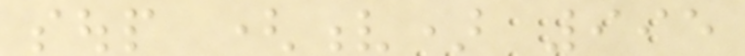soup (v) 995
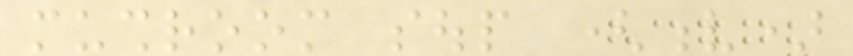mushroom soup (v)
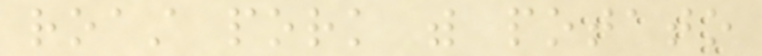roast pork with potato
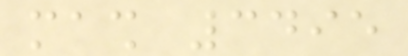mash 3495
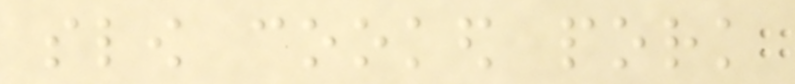slow cooked pork
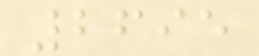2695
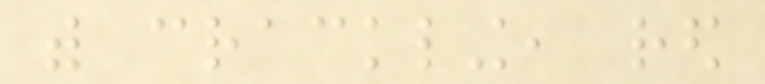with crackling, red
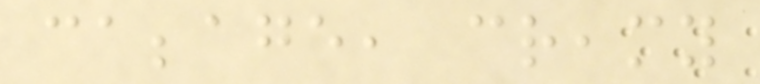cabbage, creamy
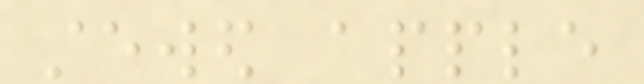stewed apple
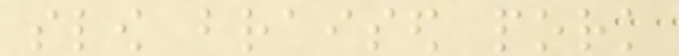slow braised pork
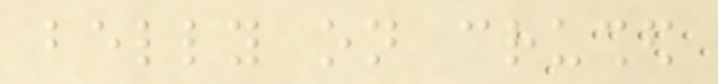belly on crushed
